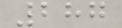287
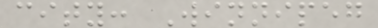city: Winnipeg
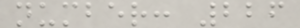number: 226
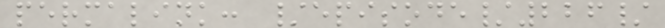permalink: /episode/226/
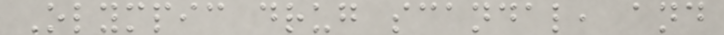Olympic drug scandal, and
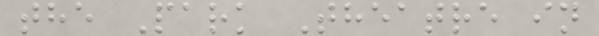the Park Theatre in
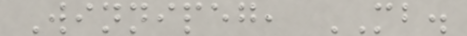Winnipeg, MB.
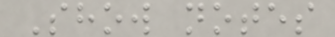Show notes
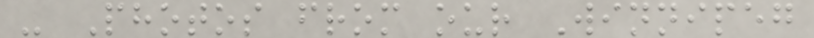- Photos from our Winnipeg
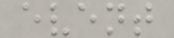event
